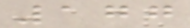177
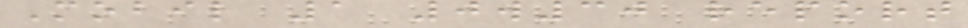Mobil 1 0w30 report
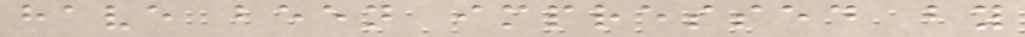have been impressed by
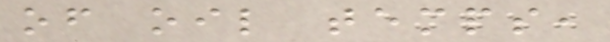of oil temps,
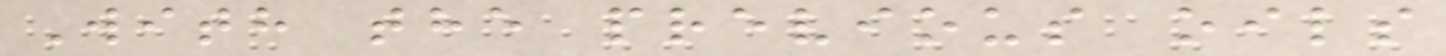With the previous oils
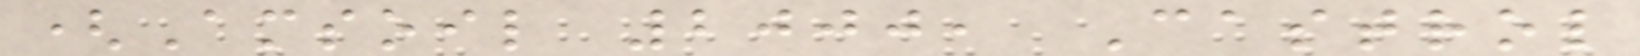(Amsoil 2000, Castrol
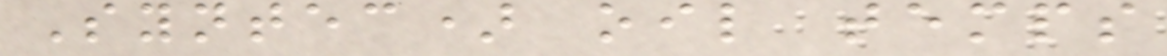Syntec) oil temps
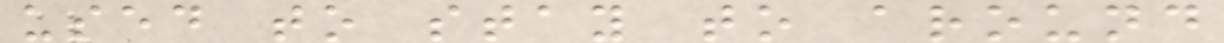used to stay to around
